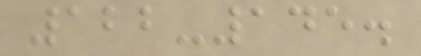122-145.
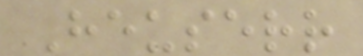Heuserr
